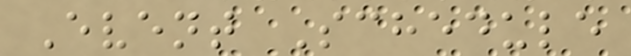Event Schedule
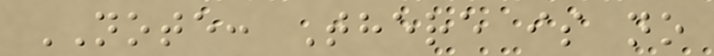NOTE: There is no
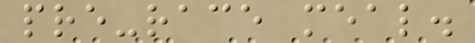pre-race meal.
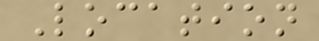Location
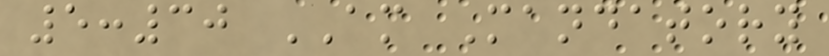5:30 AM Mandatory
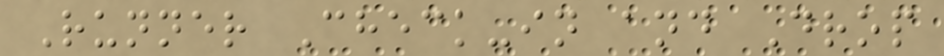Runner Check-in and Drop
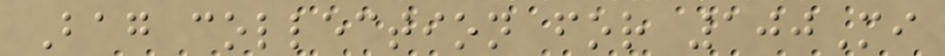Bag collection for 100Mi
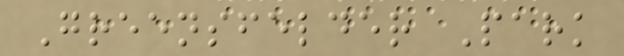Greensfelder Park
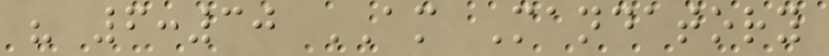" 6:30 AM Mandatory
